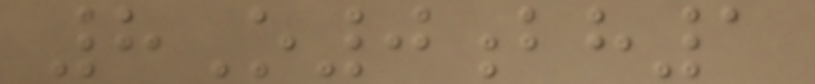8O0bh1
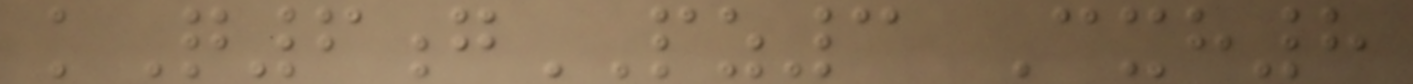kQ6gPZ3 Cxh8
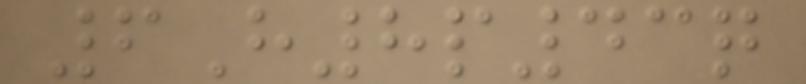6H8p43q
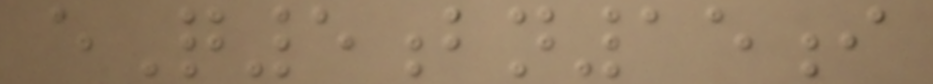eQ5bn15i
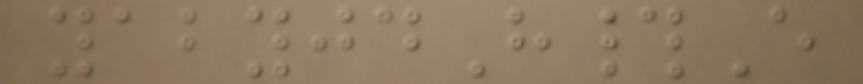yabyjdH#E
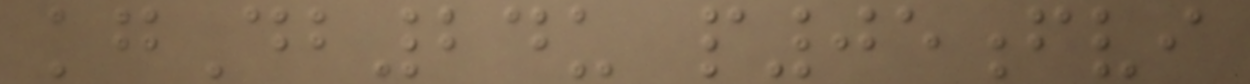kgDb24u p05fvi
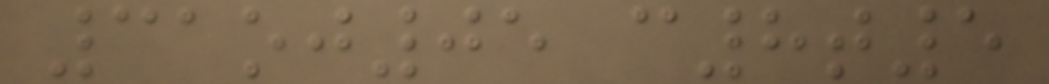31oj05 c8t5
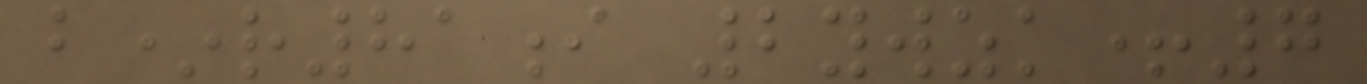b*r81i 2ywzk+7
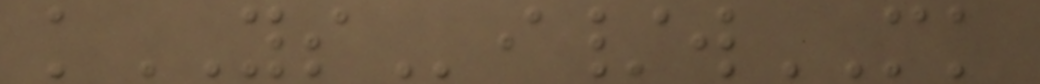kYSi/wMK
